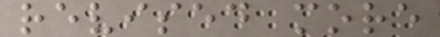revised more
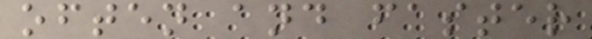often and faster
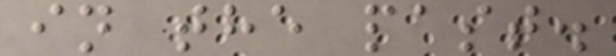in the past.
